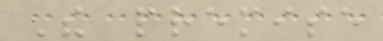The premise
